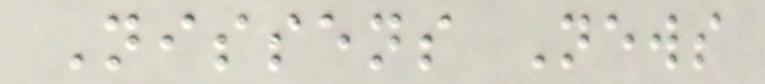Nissens News
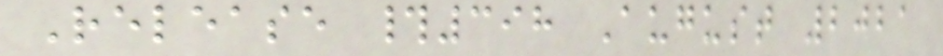Release #398 August 2021
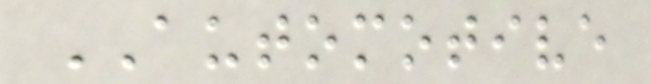AUTOMOTIVE
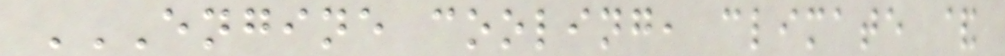ENGINE COOLING, CLIMATE &
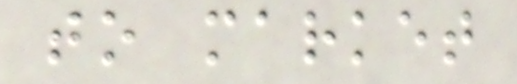to market
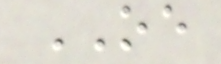OE
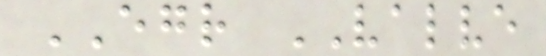EGR VALVE
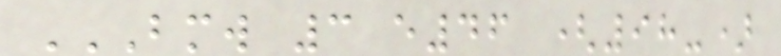BMW 3 E46 (98-)
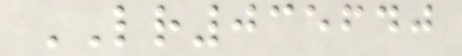LR035640
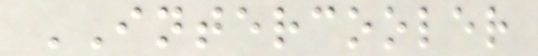INTERCOOLER
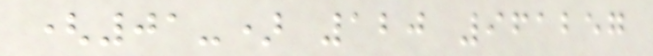(01-) 120 961257
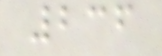236
